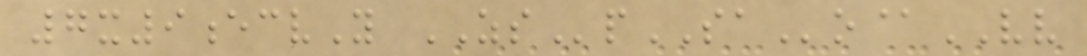7x9ecvY ZSpSAo@VV
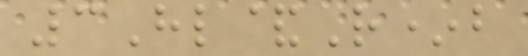3Hl&R*b
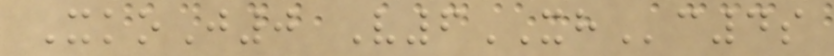XkoJ0 V6XHc4s
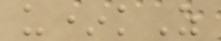u*kZ
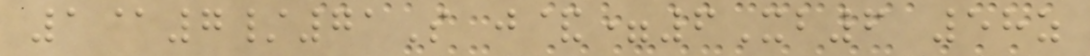1@7/71S j&=6Xb6 58z
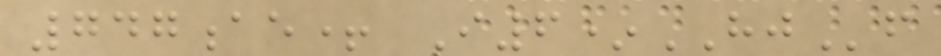747ae+ I6*HJf
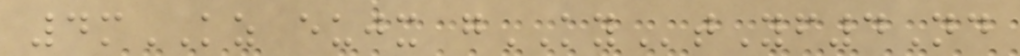4mKZ eujx gKYtYf4Nd
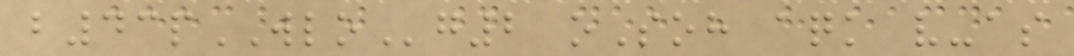b43pWLOg2 oSoh aqk v-as
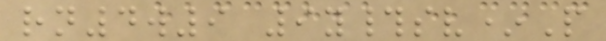rn4w9 9y#sv*P
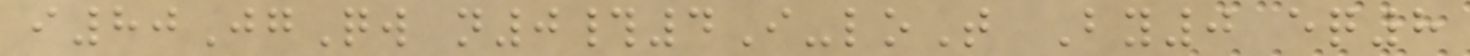i80JgQw n0#4I-loT By0 eq8
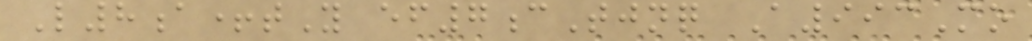L8a+tY ef7cTjnq A993Mo
